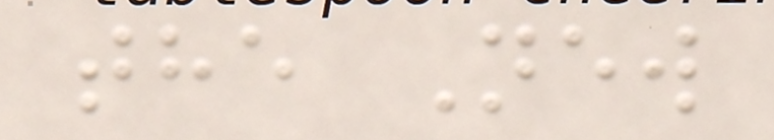the New
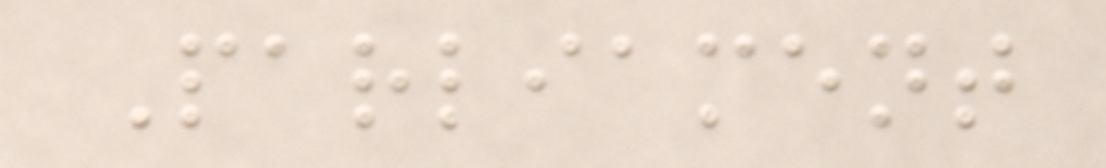Parliament
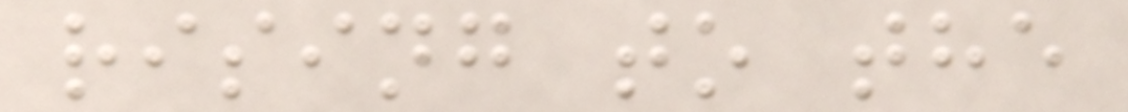rising to the
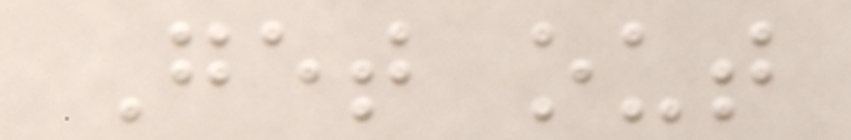Get out
